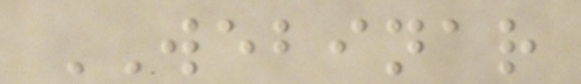WEBINAR
